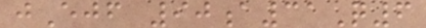jEjf 90a31Q6
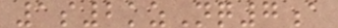1s2kzNq7a
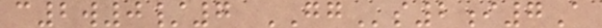c2w0/7 GGs2i7A
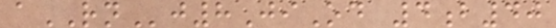aRNj8JiOd 4b40
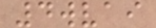4wvai
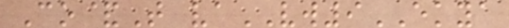Co&T vaVW9EKYA
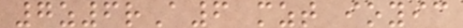7z6rA6 mzt ioyic
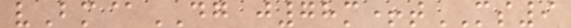vBm@DG j78m+tMS9
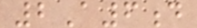2A6d
